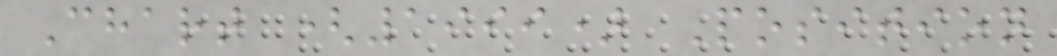Chart (1999) Position
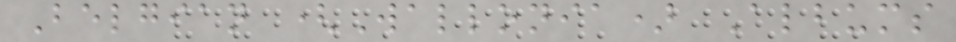Belgian (Wallonia) Albums
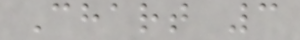Chart 3
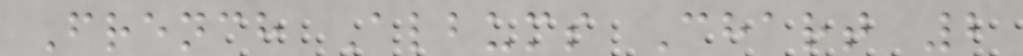French Albums Chart 2
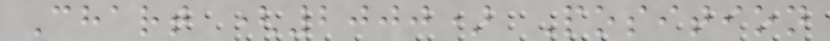Chart (2000) Position
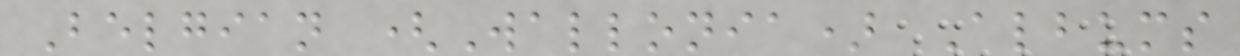Belgian (Wallonia) Albums
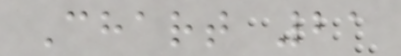Chart 21
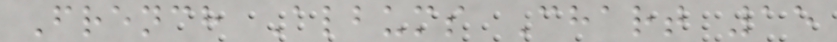French Albums Chart 15
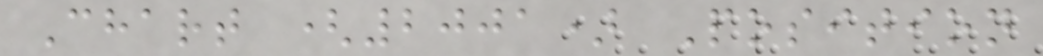Chart (2001) Position
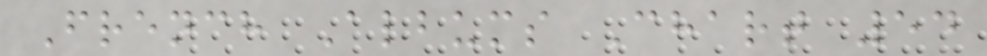French Albums Chart 54
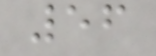56
